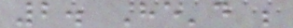2. He'd be
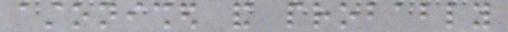astonished and probably
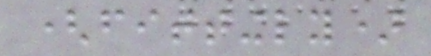(fittingly)
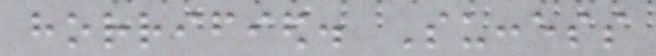horrified. Success
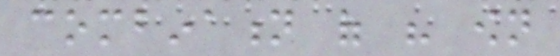combination of his own
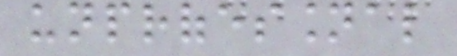unprofessional
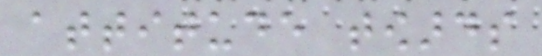attitude towards
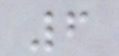6
